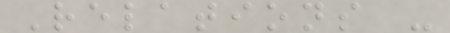Relations -
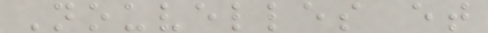Nouvelles et
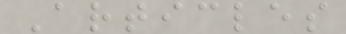Articles
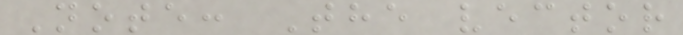Note: The vector
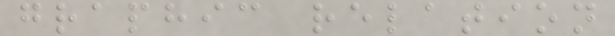graphic relation
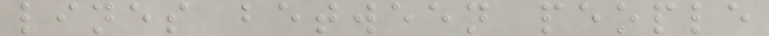lines between people
